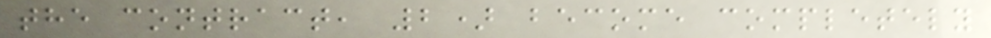the contract, 2) become completely
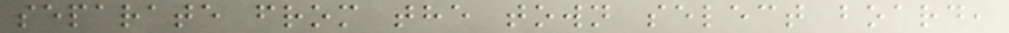separate from the town select board,
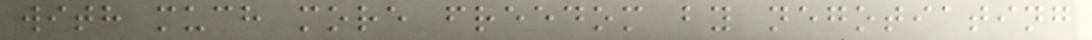with much more freedom by negotiating
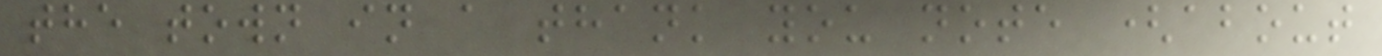the town in a thank you note (about
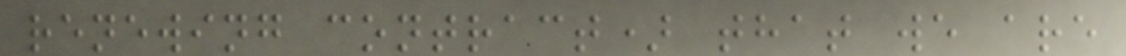renewing contract) that we are
